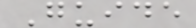Guide
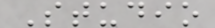Studio
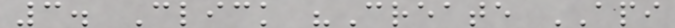3. Click "Create API
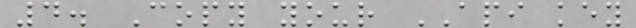4. Copy your API key
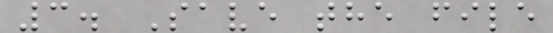3. Save the file
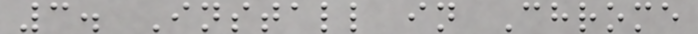3. Install in Chrome
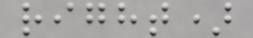right)
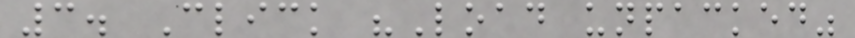3. Click "Load unpacked"
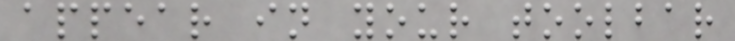appear in your toolbar
